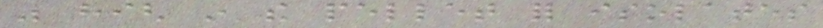was high in the pellet for isolates
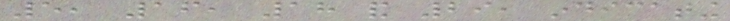5, 16, 18 and 29, indicating
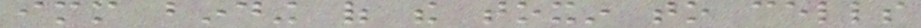immediate binding of the toxin to cells
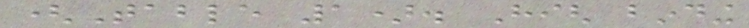(Table 1). High binding
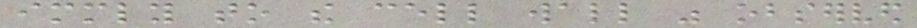immediately to the cell wall was observed
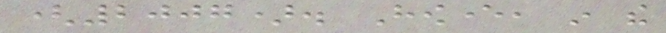(2007). However, in the
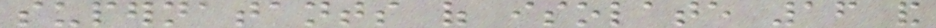supernatants of isolate 16 and
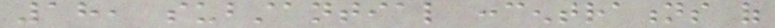18, substantial concentrations of
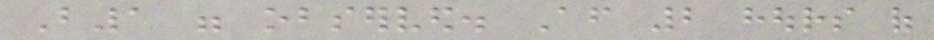B1 were observed. After 2 hours of
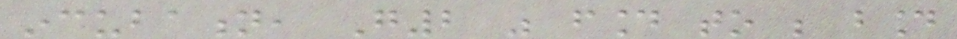incubation, G2 was found to be bound
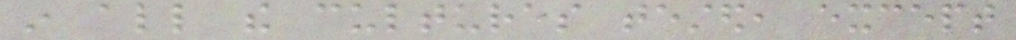in all the cultures tested, except
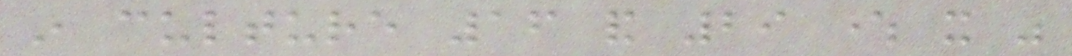in culture 16 and 29 where it was
